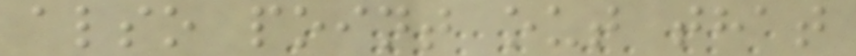also point out that
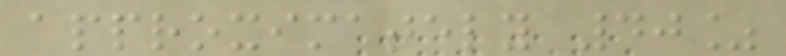approximately 40%
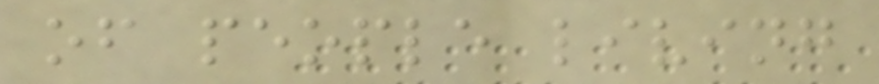of people living
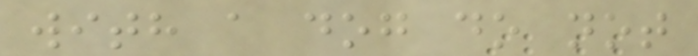with a dog do not
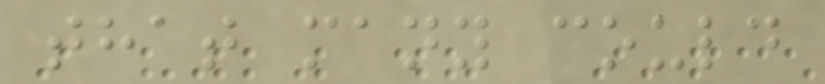that many could
